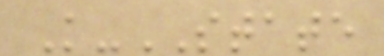K-STATE
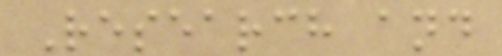Research and
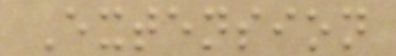Extension
